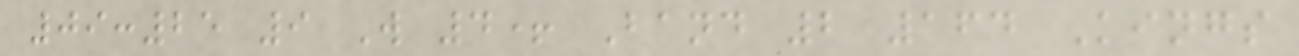09:25 9 W 4+ Band 2 164 Kings
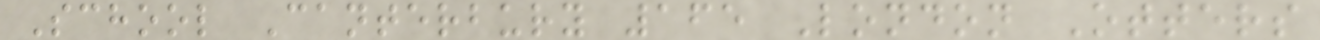School Canterbury 165 London Otters
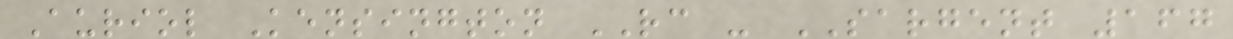Auriol Kensington RC - SARGENT 167
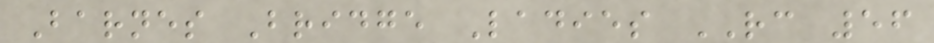Barnes Bridge Ladies RC 56
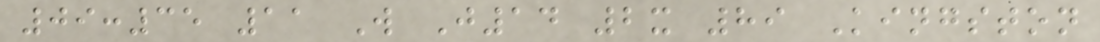09:35 11 W J14 2x 89 Kingston
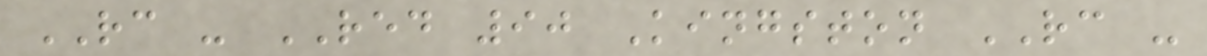RC - RED 90 Kingston RC -
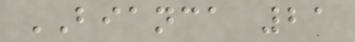BIANCA 21
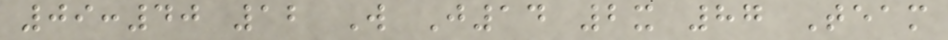09:40 12 W J14 2x 87 Team
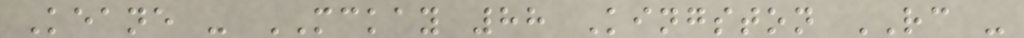Keane - MCKAY 88 Kingston RC -
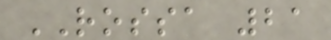ROSSA 21
